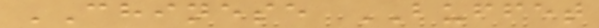CHINESE BUFFET
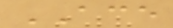ACE
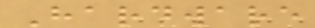Hardware
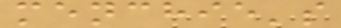menchie's
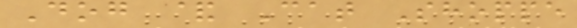Dog & Cat Shoppe
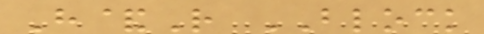H&R BLOCK
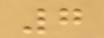7
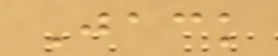Jack
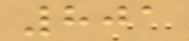801
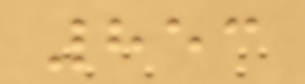853
